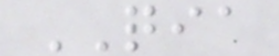QIA
